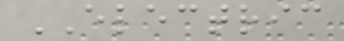ELECTRIC
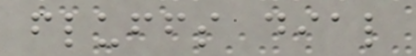fluffs dial
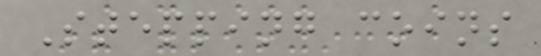Stepping coins
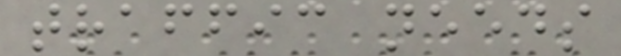traffic needs
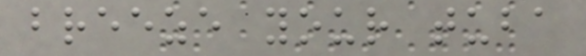breeze your tuba
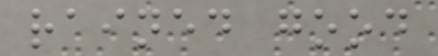rained good
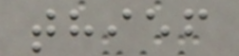thief
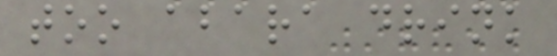too abara drink
